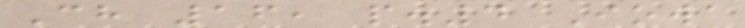Ch 16, p.4 Iowa
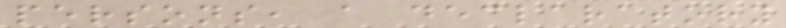persons, a declaratory
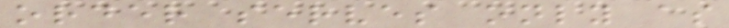order serves only as
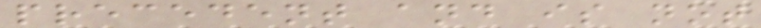precedent and is not
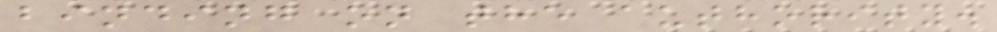binding on the authority.
